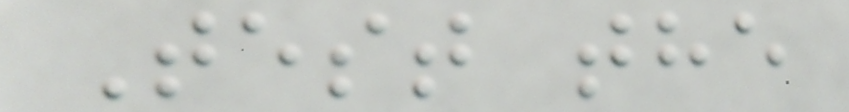Test the
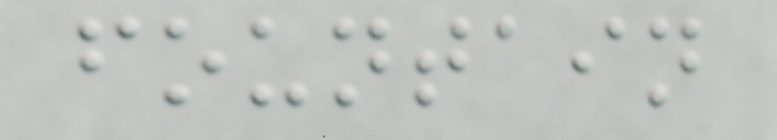fountain
